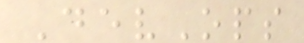DevOps
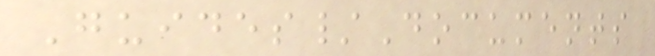Guides/Documents
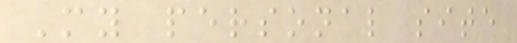My personal site
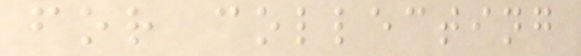for collecting
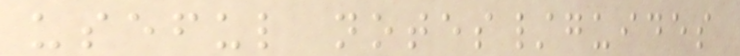useful notes/guides
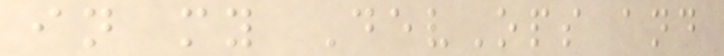in my DevOps and
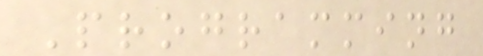Programming
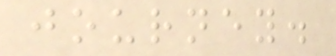journey.
